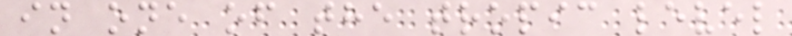in one of the tropic level
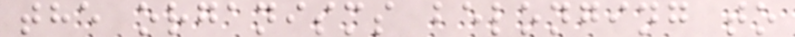the organisms belonging to
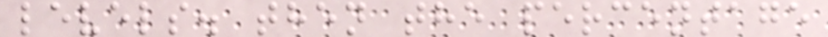levels. then the percentage
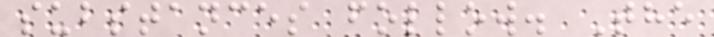substances follow. The
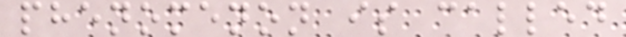phenomenon is called
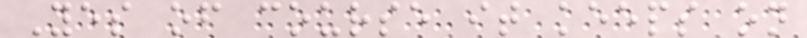Yes of course it keeps on
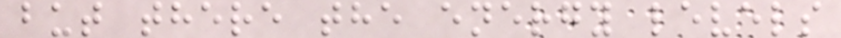but there the energy levels
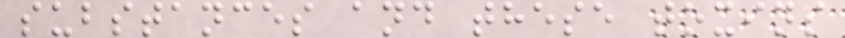substances and these toxins
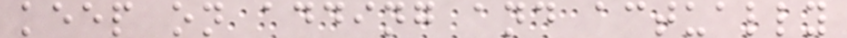keep on adding and actually
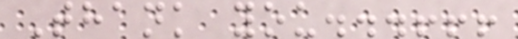Thank you...!!!
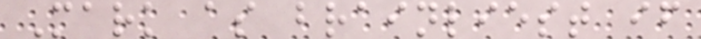Mark as brainliest if
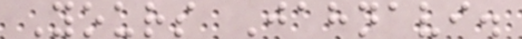Yours Jahnavi.
